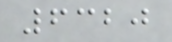6320
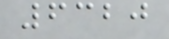6320
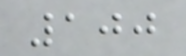100
